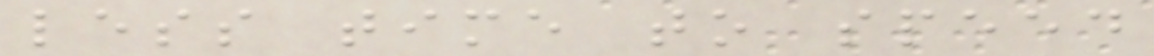less time to speed
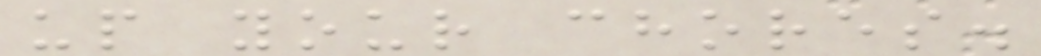up your chores.
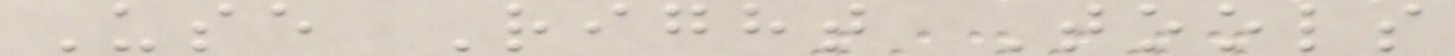Use Right Tools
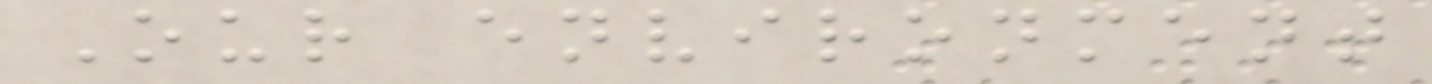Our environment
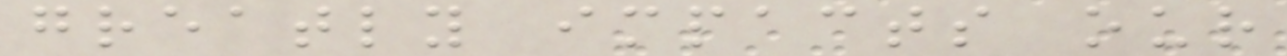greatly impacts our
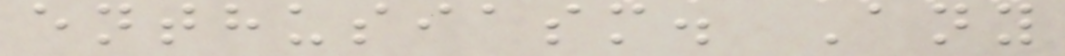enthusiasm. Any
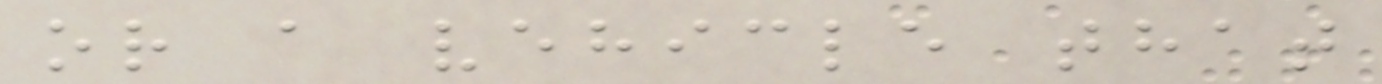or a vehicle that
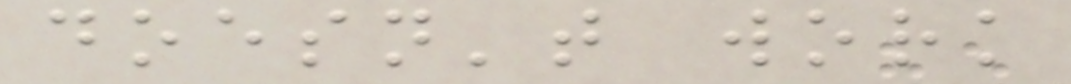doesn't work
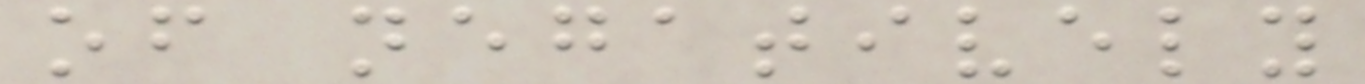of negatively
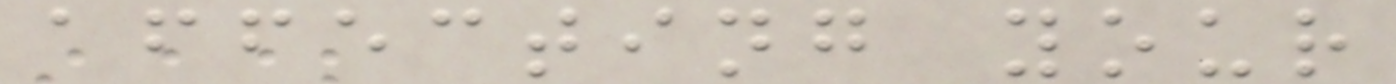affecting your
